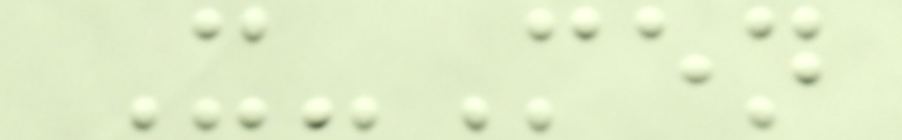X-Men
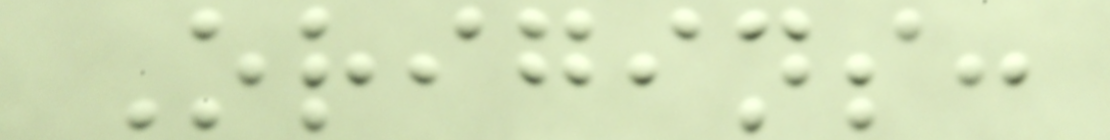Origins:
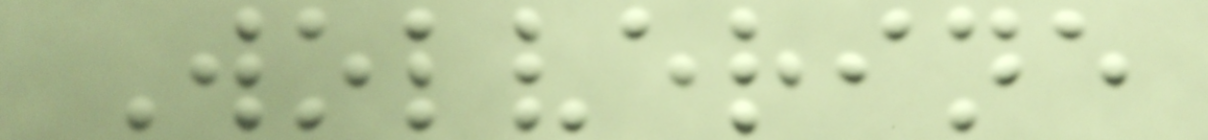Wolverine
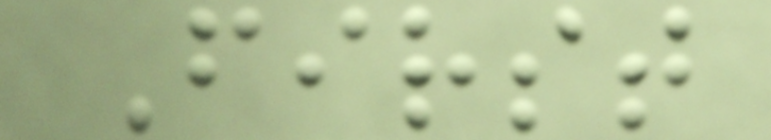First
